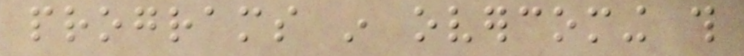programs in overcoming this
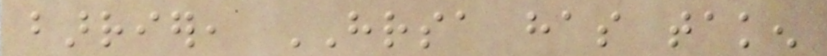barrier, HRSA has taken
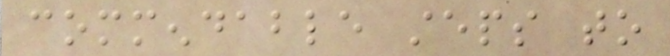commendable steps to
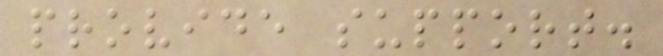provide support.
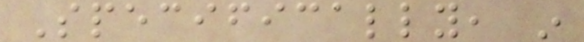Specifically, in
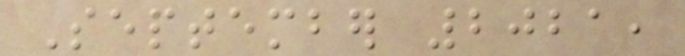September 2021,
